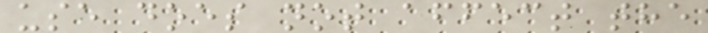use does not affect the
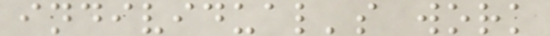individual's work
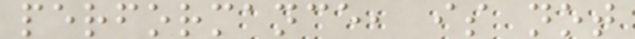performance, is not
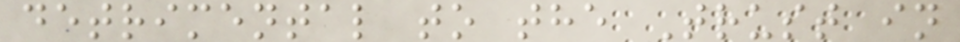detrimental to the Trust in
